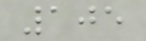105
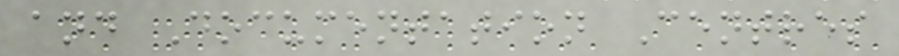and Documentation Centres
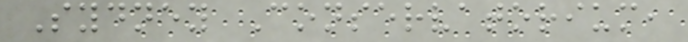Sydney Conservatorium,
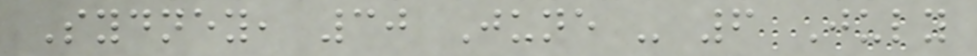Sydney, 30 June - 6 July
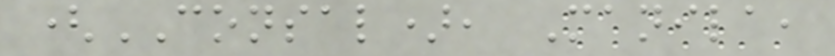(CONSAL), Manila,
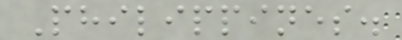Philippines.
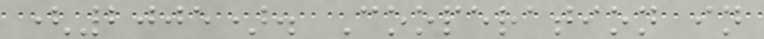(2005). Cooperation in
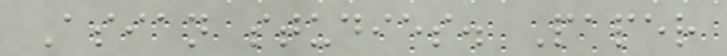Asian studies. Paper
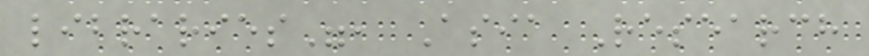libraries", Asia Research
